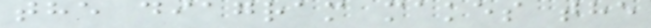the diagram makes the
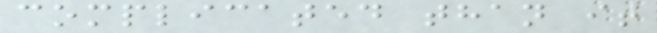complicated than it
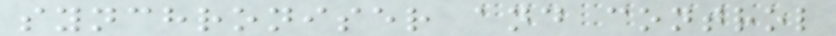synchroniser and control
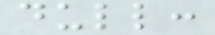dull:
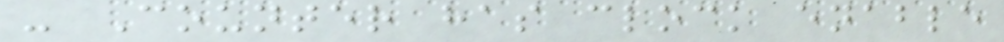- Counter has clock enable
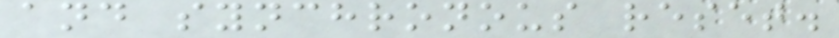and synchronous reset.
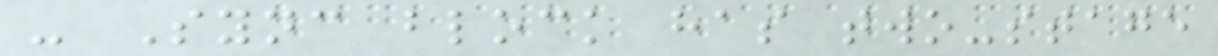- Sync block has two-stage
